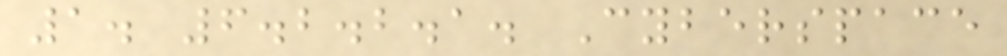1. 6.2.2.1. Cyberspace
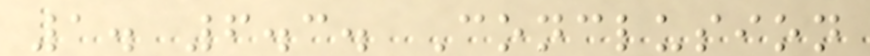1. 6.3. Conclusion
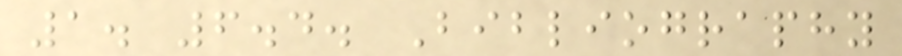1. 6.4. Bibliography
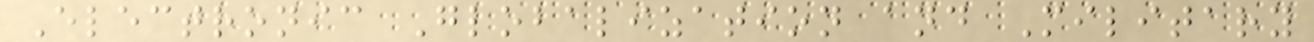Electronic Globalization and Military
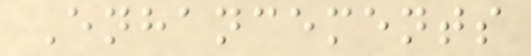Enhancements
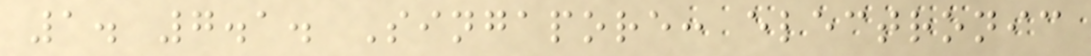1. 7.1. Singapore: electronic
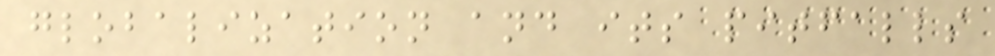globalization and its pitfalls
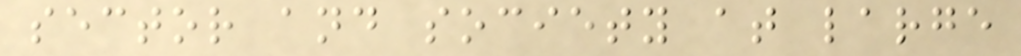sector and society at large
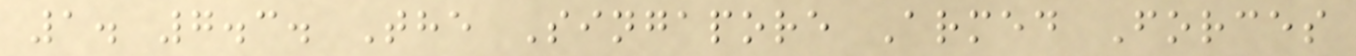1. 7.3. The Singapore Armed Forces
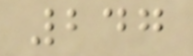247
